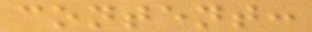content:
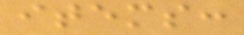items:
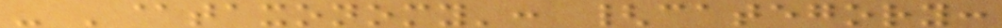- '@taxonomy': {category:
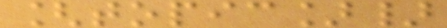[topic]}
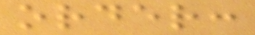order:
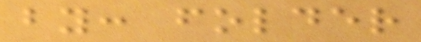by: folder
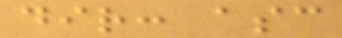dir: asc
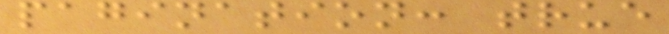pagination: true
